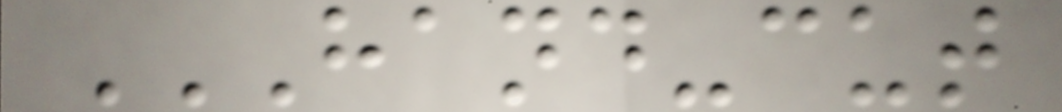HAND-CUT
